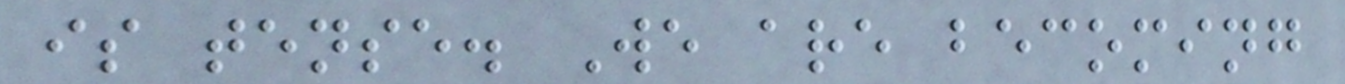is tense. We are becoming
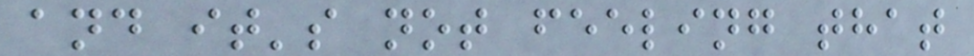and it's not feeling that
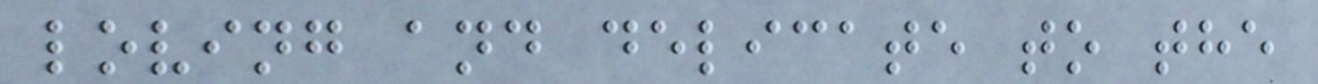loving and delicate to the
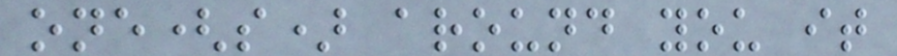one(s) around you it
